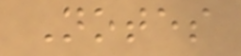Notes
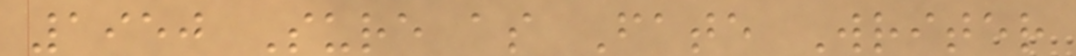1950 Sure as Fate Writer
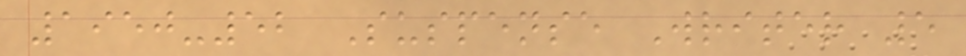1950-52 Suspense Writer 5
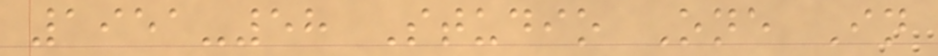1951-58 Studio One In
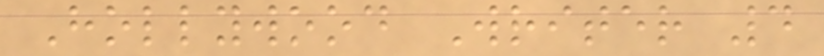Hollywood Writer 4
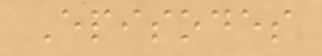Episodes
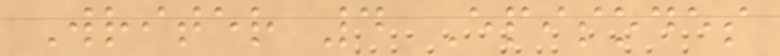Writer 4 Episodes
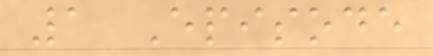1 Episode
